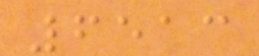6513
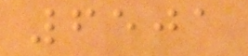6501
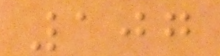107
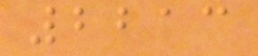2213
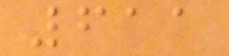611
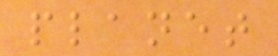planet
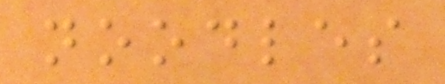noodles
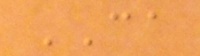CA
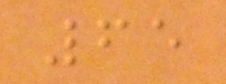65
